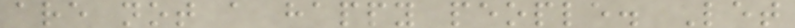are not a happy people. Let
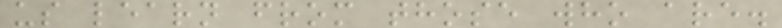us learn from those who are.
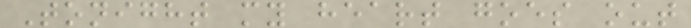Tonight my heart goes out
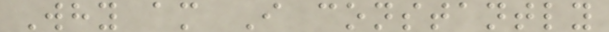Why am I constantly
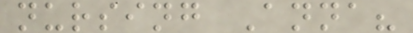nursing Anna?
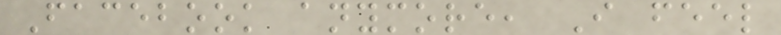Facebook anymore, I feel
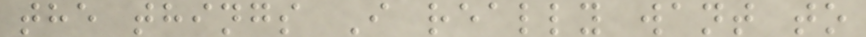the things I really want to
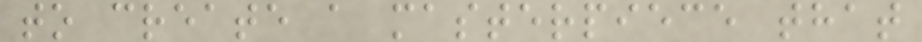to create a masterpiece that
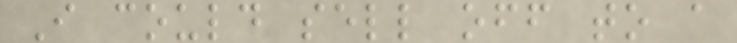I could sell off to a
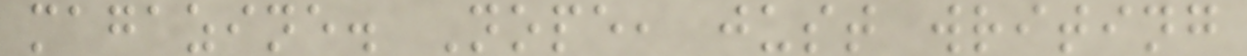magazine. Nope, just writing
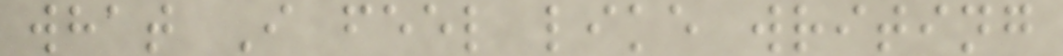what I feel like writing
